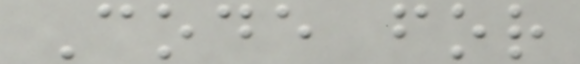Code for
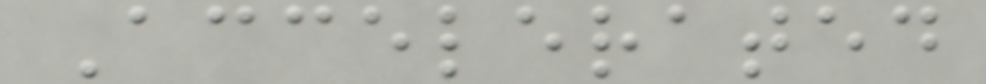Accelerated
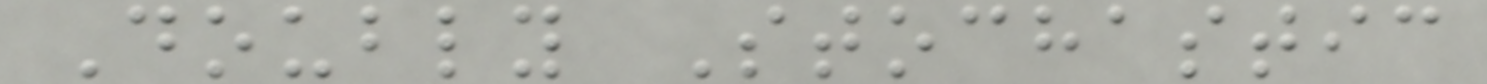Doubly Stochastic
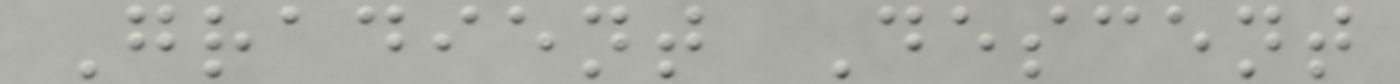Gradient Descent
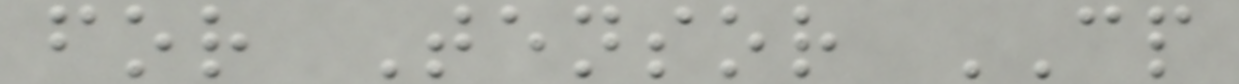for Tensor CP
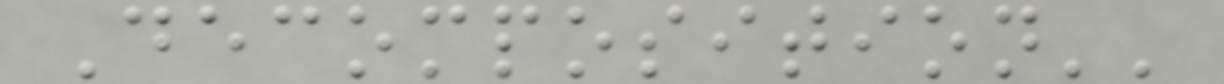Decomposition''
